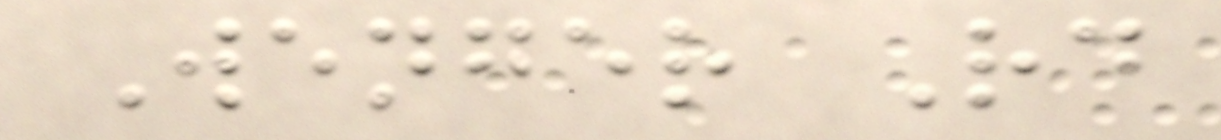Wenger Rd
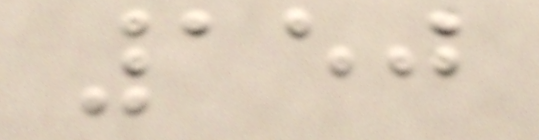150
